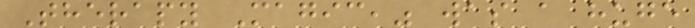Therapy Magic," was a huge
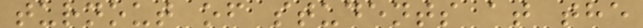turnout of students at the
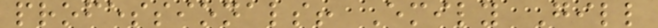professionals! Emily Gill
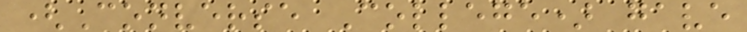(Converse College) gave
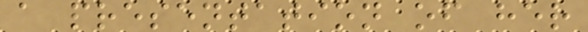a presentation of her
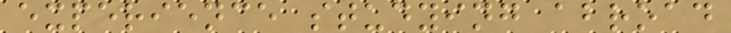experience studying abroad
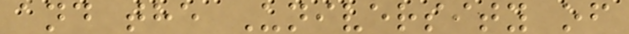and the University of
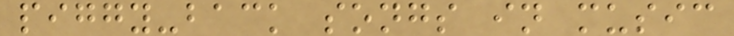piggy-back songs in music
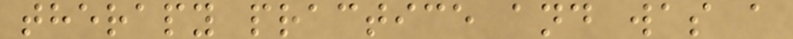therapy practice and was a
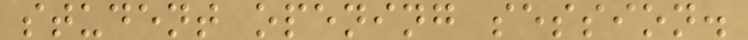student opening session.
